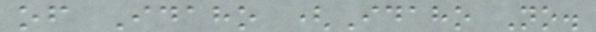of Idaho (Idaho No.
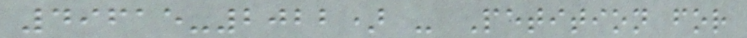49615-2022) - Petition for
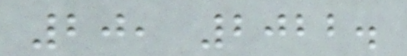20, 2022.
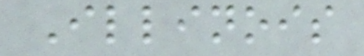Illinois
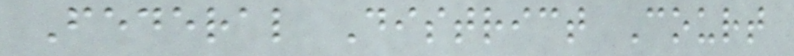Federal District Court
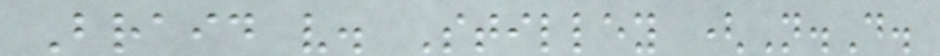Braid v. Stilley (N.D.
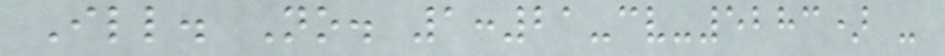Ill. No. 1:21-cv-5283) -
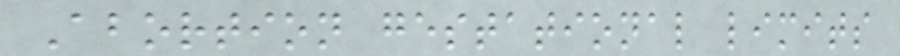Abortion gestational limits
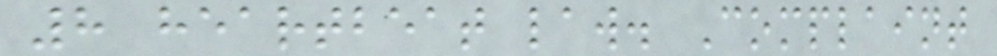8 heartbeat law. Complaint
